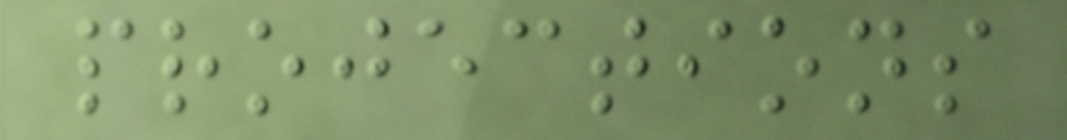projections
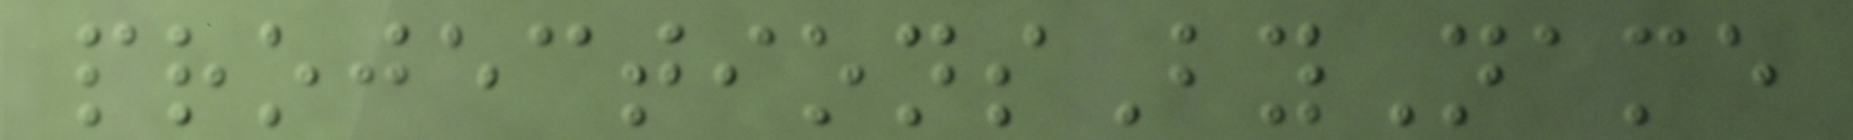projectionsByName
